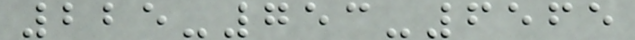225-753-6565
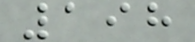198
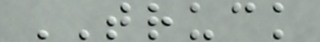TRUCK
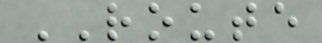ROUTE
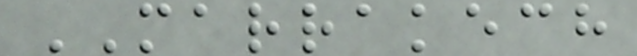MARRAKECH
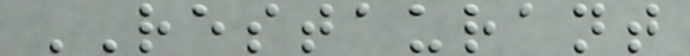RESTAURANT
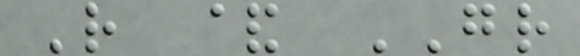R & GR
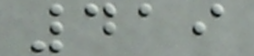419
